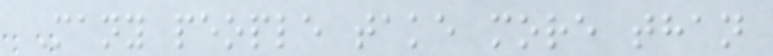Many people take more than
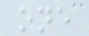one
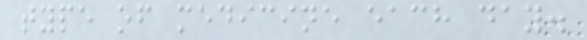type of medicine each day.
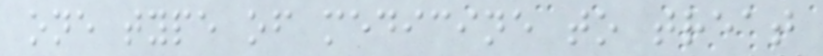one type of medicine to treat
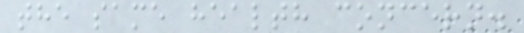the same health concern.
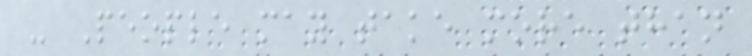- People may take more than
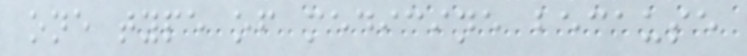one type of medicine because
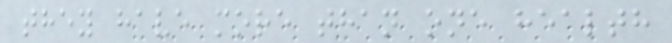they have more than one health
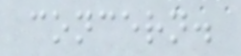concern.
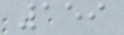159
